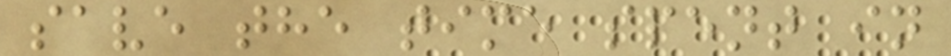save the time spent in
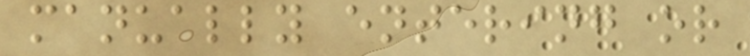manually entering or
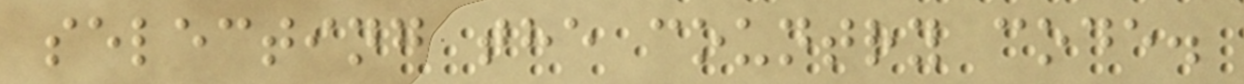selecting the country code.
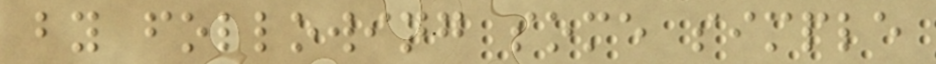by following some simple
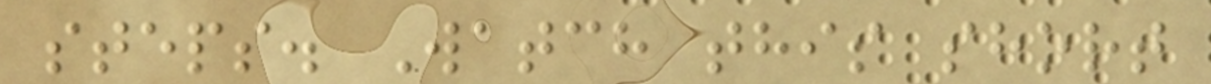steps. Watch this short
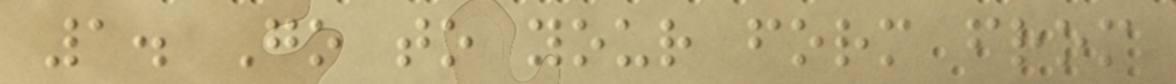1. Go to your form from
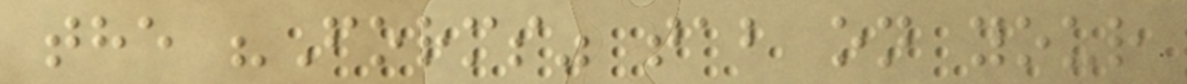the "Forms" tab on your
